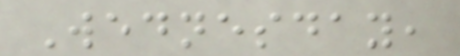Wednesday,
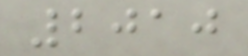2010
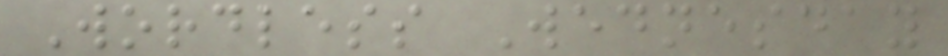Wordless Wednesday
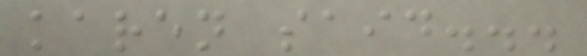karen said...
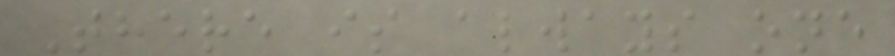There is always one
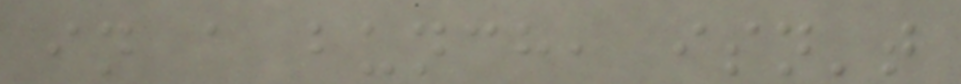in a bunch, isn't
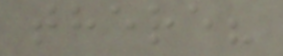there?
